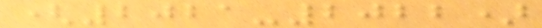(2021-2022)
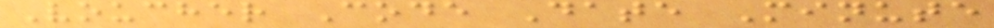Voucher Code Date Minute
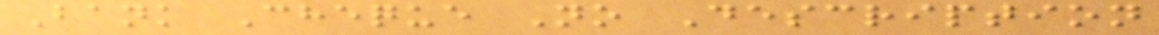Bank Cheque No Description
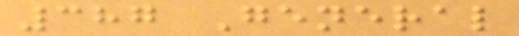387 General
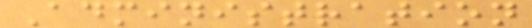Administration
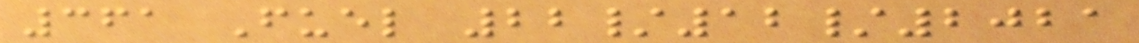361 Fuel 22/12/2021
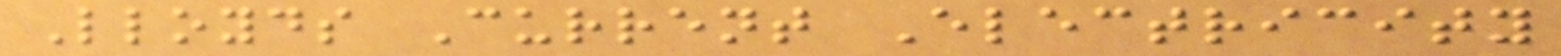Lloyds Current Electricity
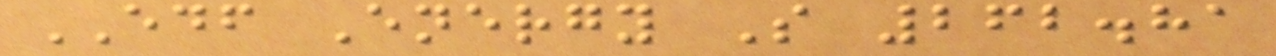EDF Energy S 262.81
